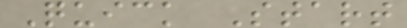Quick Start
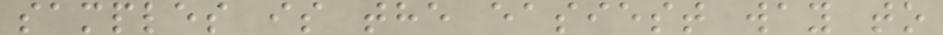samples is the easiest way to
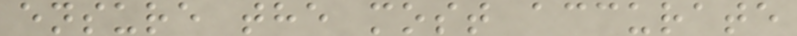ensure the most accurate
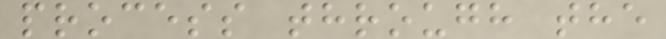process through the
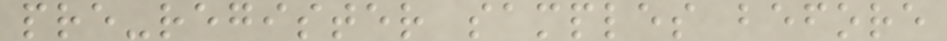pre-register samples before
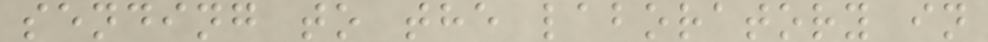sending to the laboratory in
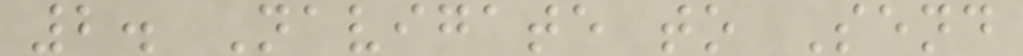2. Navigate to Send
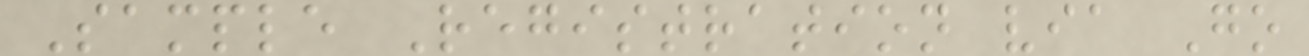Sample Registration via Go
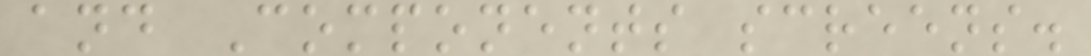and Components screens.
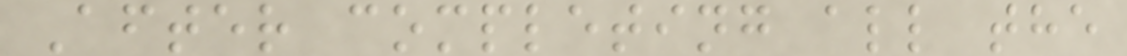After completing all the
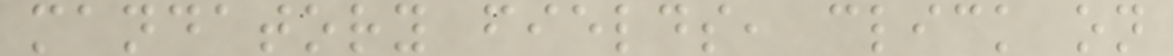mandatory fields, click on
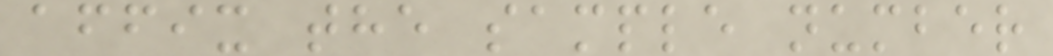affix the sample number
